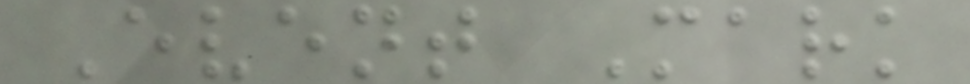Event Mark
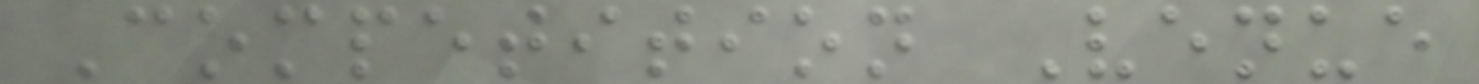Competition Venue
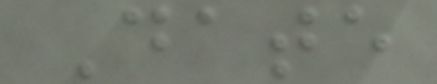Date
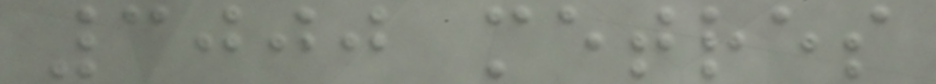3000 metres
